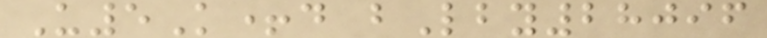U5K+d bLby28096
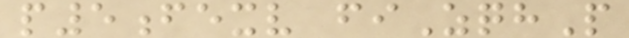p5fexv fiZqhP
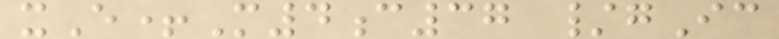xE+M4c37 /gIc
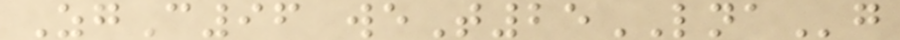ZgC96 weT25LNAg
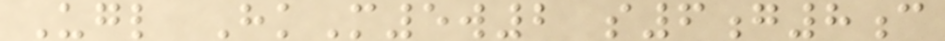Ugl HkM5w2 s6g8c
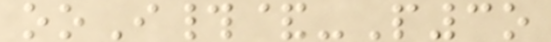ooI#&-P3o
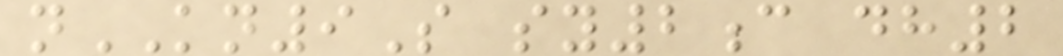nKN9S sy2c dh2
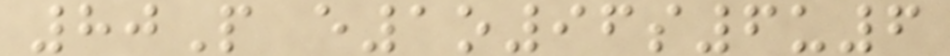80P e1o96s6u6
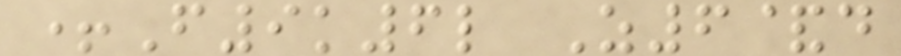+F9k6l Z6&d
